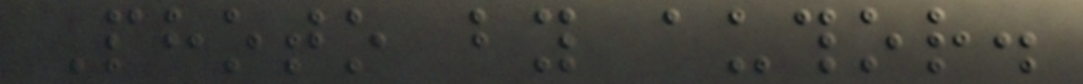Photo by author.
